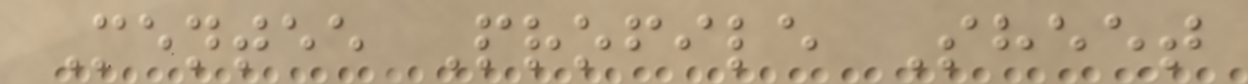Mentee Profile Sheet
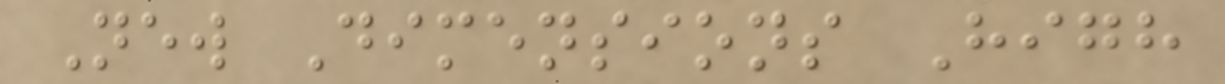New Dimensions High
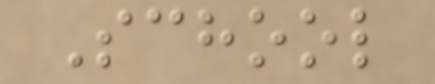School
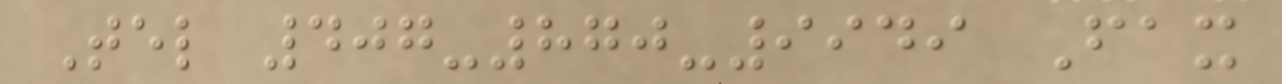Tel 407-870-9949 Fax
